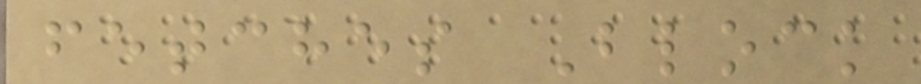fetches Block
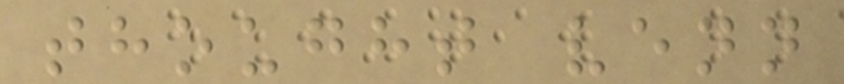thought venn
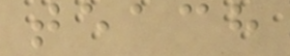teach
